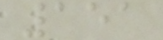151
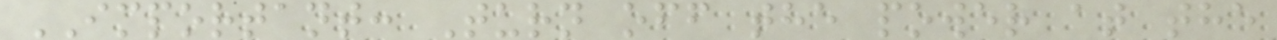IMPORTANT: Turn off the power at the
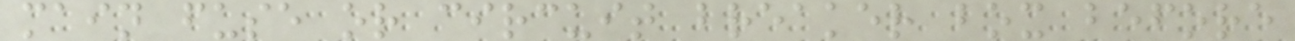main fuse or circuit breaker box before
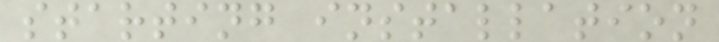starting installation
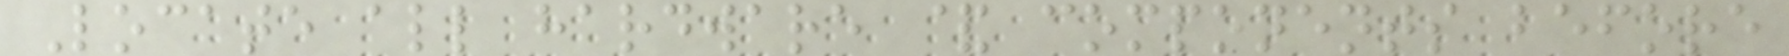Locate all hardware & components before
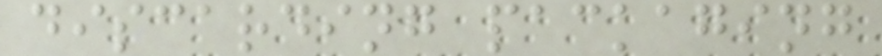discarding packaging
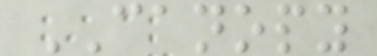CANOPY
